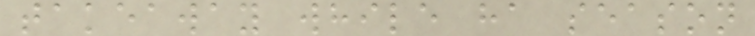takeaway while ha season
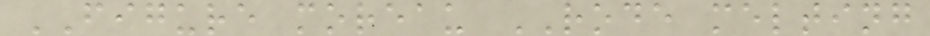FIGURE moreau RODE melting
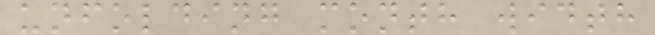unfolding month width
